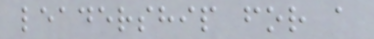leadership for a
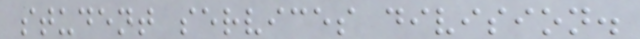student services division.
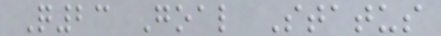Q23 Goal Status
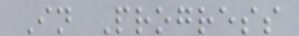In Progress
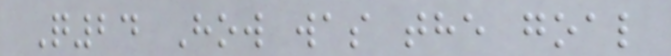Q24 How was the goal
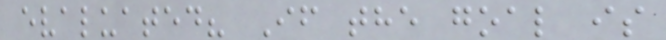evaluated? If the goal is
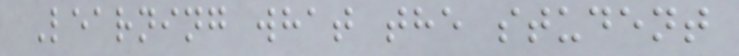Learning what the student
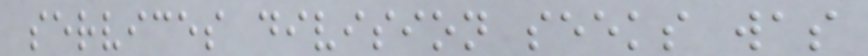services division seeks was
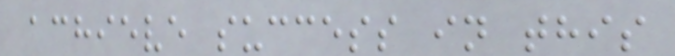achieve success in this
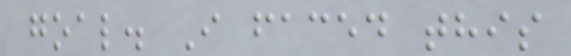goal. I faced this
